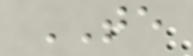TE
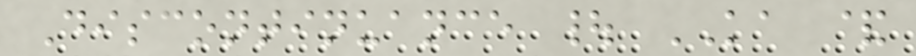Discontinuance | KA &
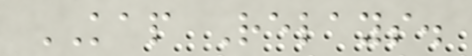KAP Relays.
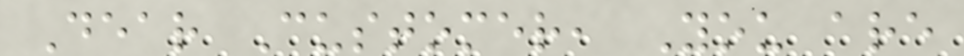Dear Customer, You are
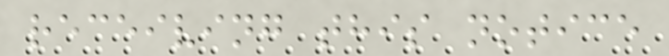receiving this notice
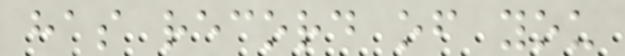has record of you
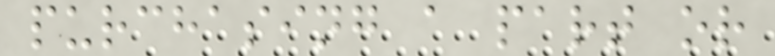purchasing a part or
